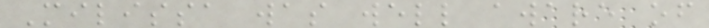Milissa was well aware of
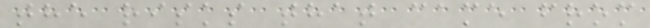the risks that came from
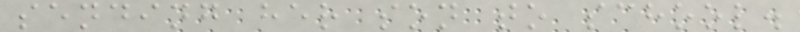sending her son to school.
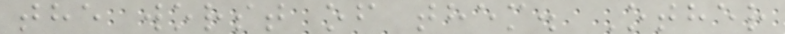the worst of them. Other
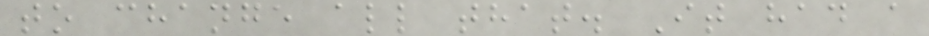to change all that. It had a
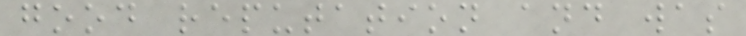good reputation and was
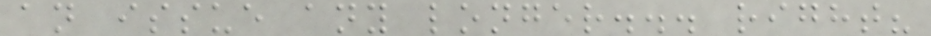an issue any longer... right?
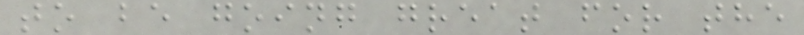to be going great for the
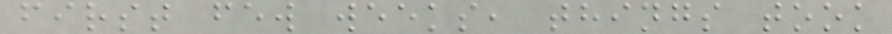first few weeks, things took
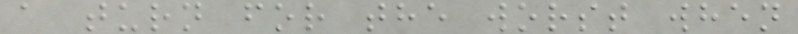a turn for the worst when
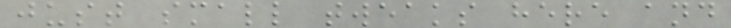just small tweaks here and
